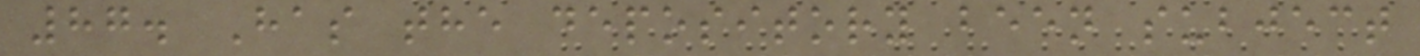87. Has the depository been subject
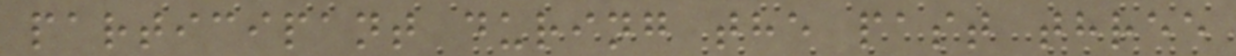participant during the past three
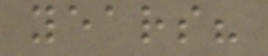years?
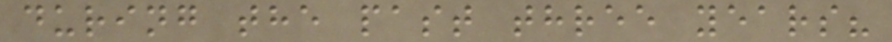during the past three years?
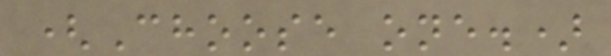(Choose one.)
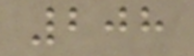208
